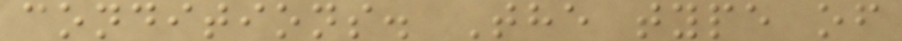conditions. The type of
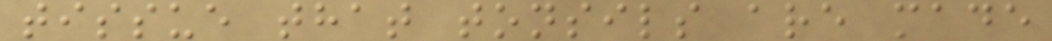tissue that tonsils are made
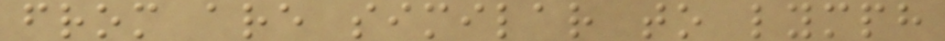from are similar to lymph
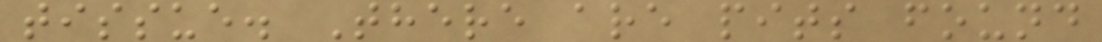tissue. There are pits found
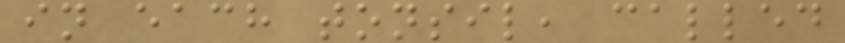in each tonsil, called
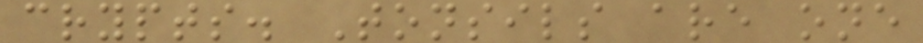crypts. Tonsils are one
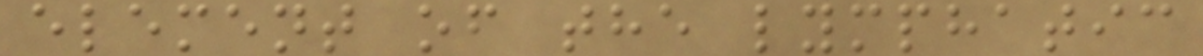element of the lymphatic
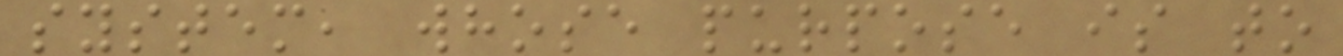system, whose purpose is to
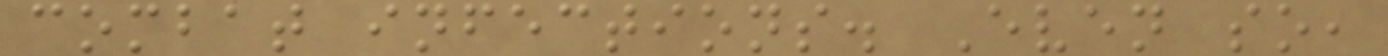combat infections. Even so,
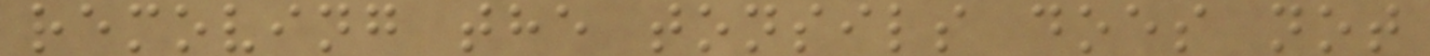removing the tonsils does not
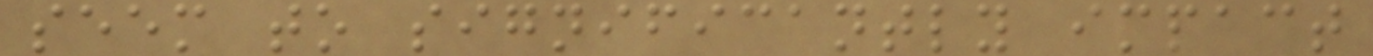seem to significantly impact
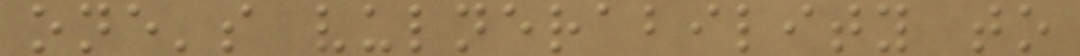one's vulnerability to
